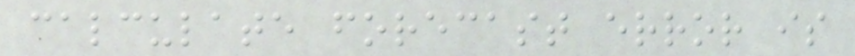calculate forecast error is
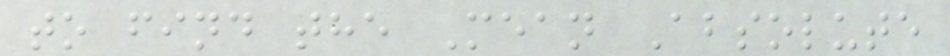to find the Mean Absolute
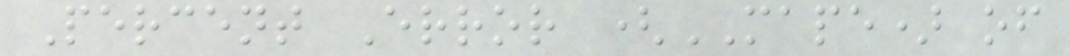Percent Error (MAPE) of
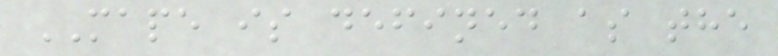MAPE is defined as the
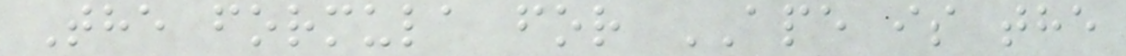The formula for APE is the
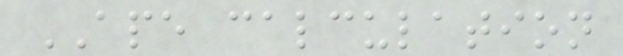APE calculation
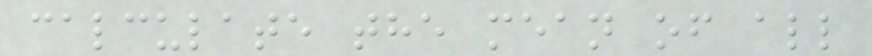calculate the mean of all
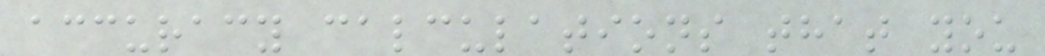accuracy calculations that you
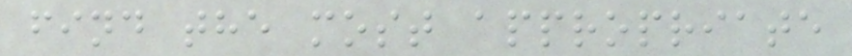find the most appropriate
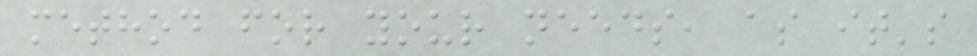method for your needs, as it's
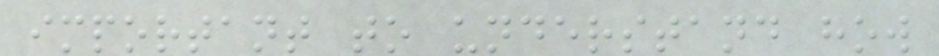important to understand how
